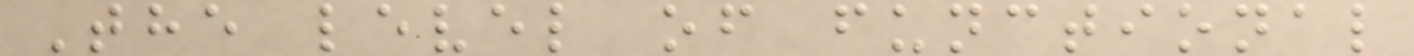The level of functional
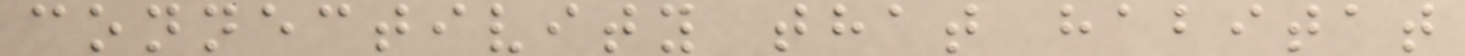connectivity that habitat
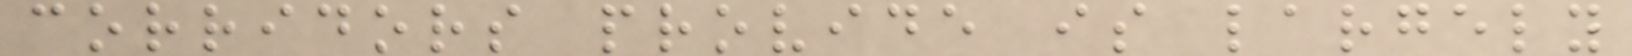corridors provide is largely
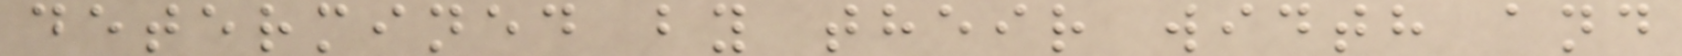determined by their width and
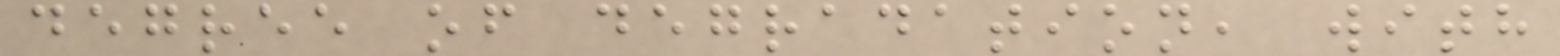degree of degradation, with
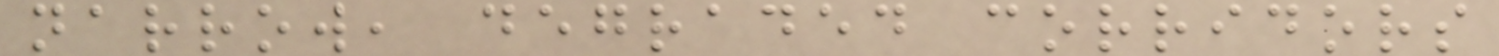narrow, degraded corridors
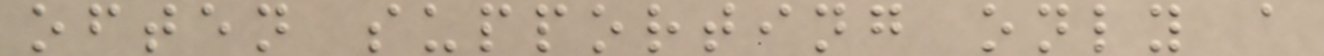often supporting only a
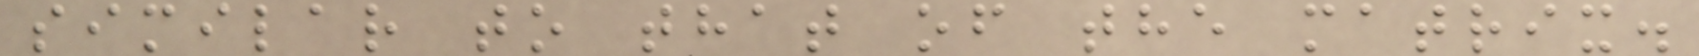similar to that of the matrix.
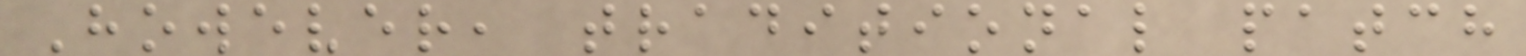However, traditional patch
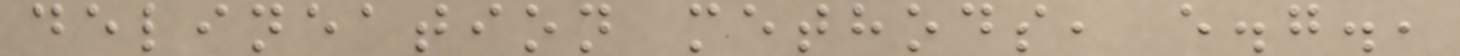delineation methods, e.g.,
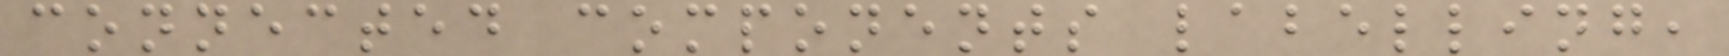connected components labelling,
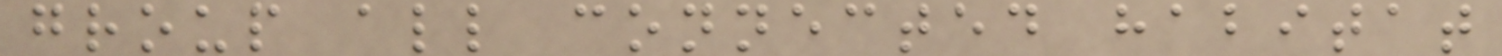group all connected habitat
